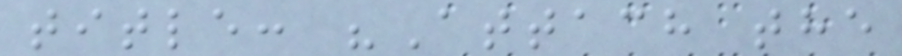title: "Attach the
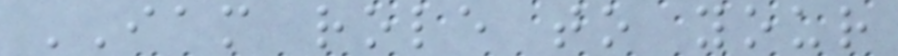IAM role to your
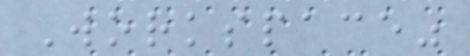Workspace"
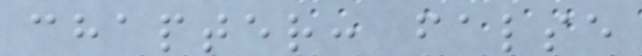chapter: false
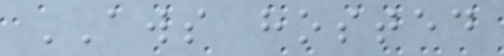AWS hosted
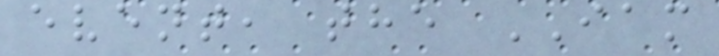event, the IAM
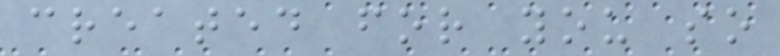created for you so
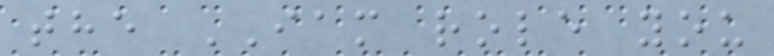the IAM role you
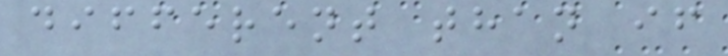different than if
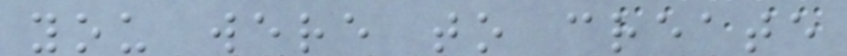you were to create
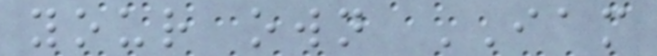your own IAM
